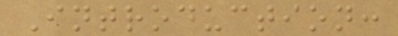Introduction:
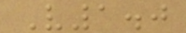V1.0
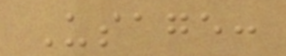Usage:
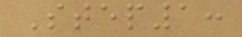Step1:
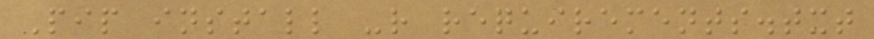Pip install -r requirements.txt
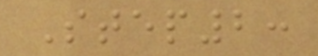Step2:
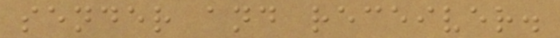sender and receiver.
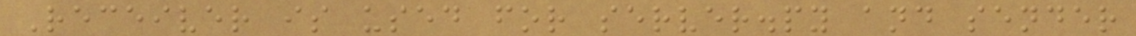Receiver is used for server.py and sender
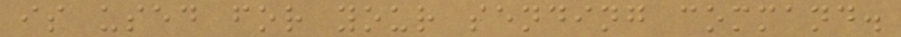is used for your sending command.
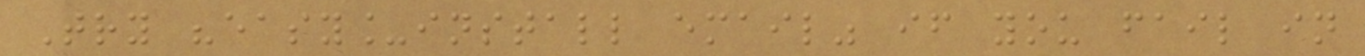Try "easy_install email" if you fail in
